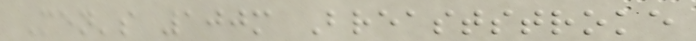Men's 100m Breaststroke
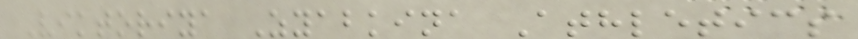Viktoriya Zyabkina Athletics
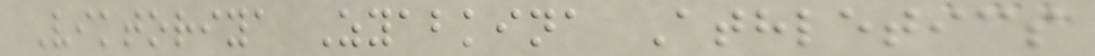Viktoriya Zyabkina Athletics
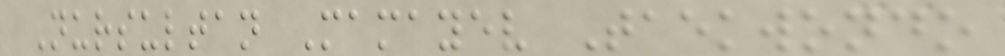Nursultan Mamayev Taekwondo
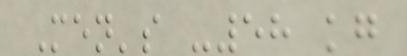Men's -58 kg
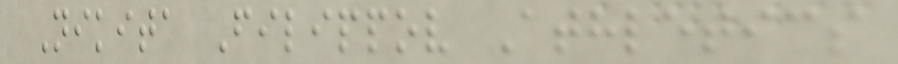Nikita Filippov Athletics
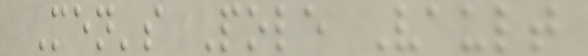Men's Pole Vault
